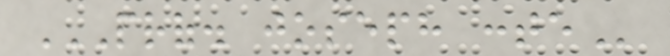PROF. JOSEPH CONTE
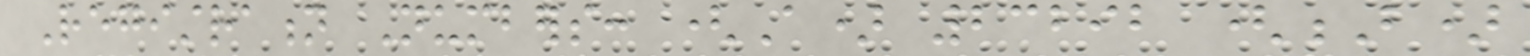Registration Numbers: (A) 23292 (B)
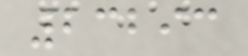23293
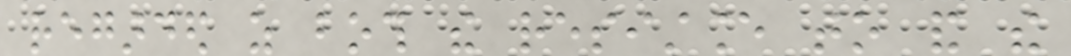regarded as both the resistance to and the
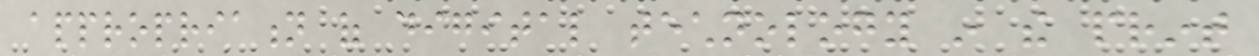appropriation of digital technology in the print
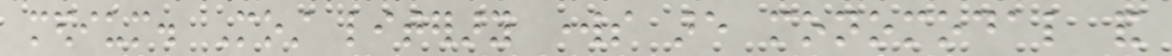medium. Most literary works are monomodal and
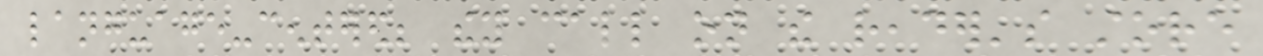language-centered; they call on the reader's store
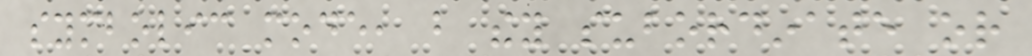symbolic mode, but they subordinate or
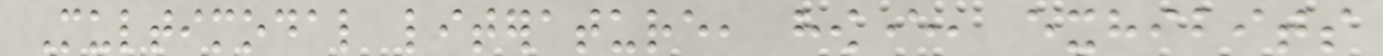Multimodal literature, however, exhibits
